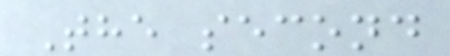The second
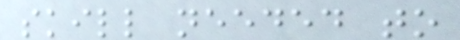skill needed to
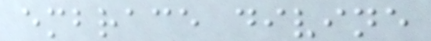embrace divine
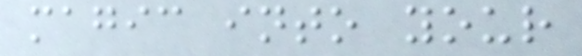magic into your
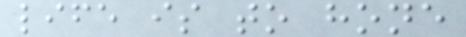life is to hone
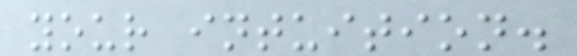your intuition.
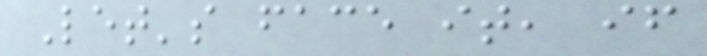Let's face it, if
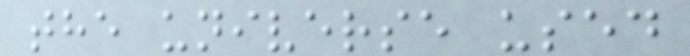the universe used
